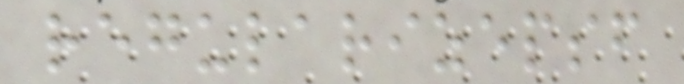regularizepsf
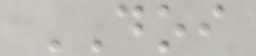DOI
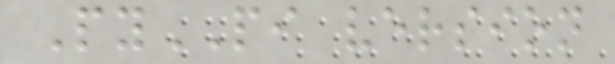PyPI version
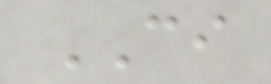CI
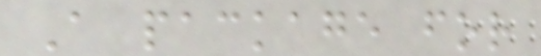A package for
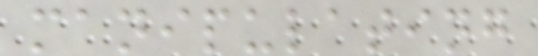manipulating
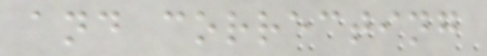and correcting
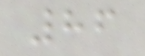86
